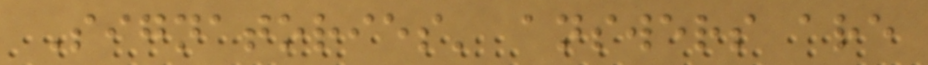Signatories' answers are
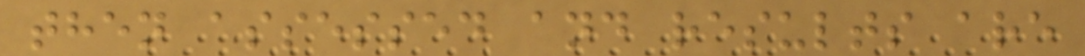then assessed and results are
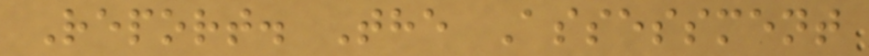Report. The Assessment
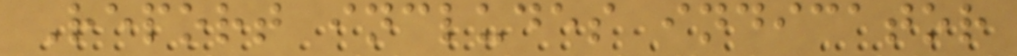Report includes indicator
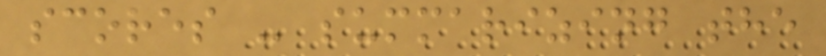scores - summarizing the
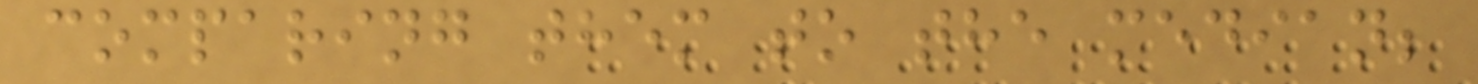comparing them to the median;
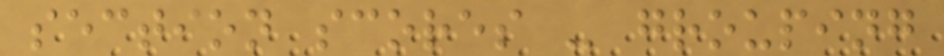section scores - grouping
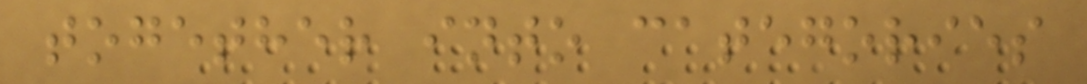together into categories
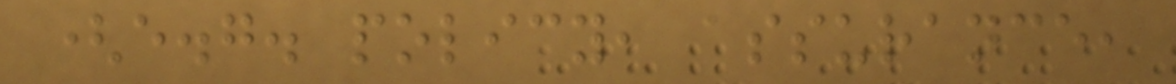(e.g. policy, assurance,
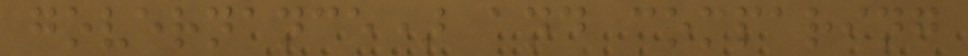governance) and comparing
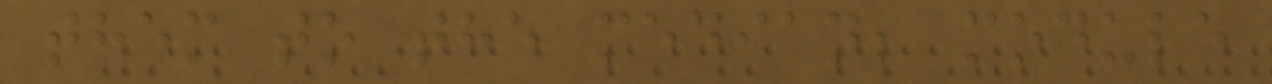them to the median; module
